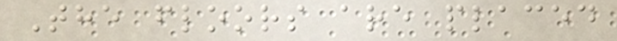The floors are placed
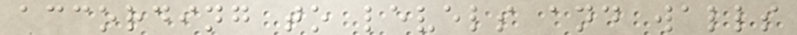according to levels and walls
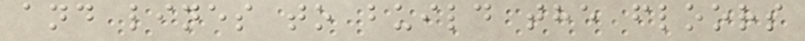and lines to build the floors
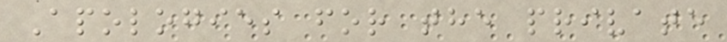Apologies for the private
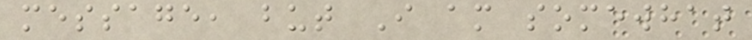message, but I am somewhat
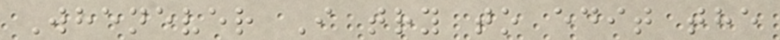Whenever I try to edit the
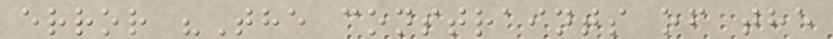error "The constraints of the
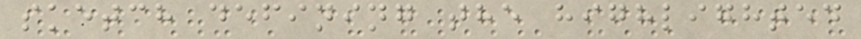sketch defining the highlighted
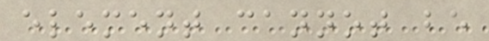element cannot be
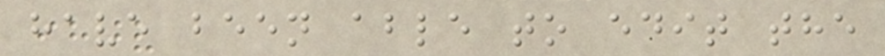have been able to edit the
